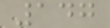147
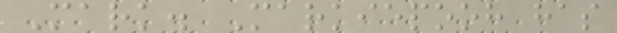Mark. Markiepooh has
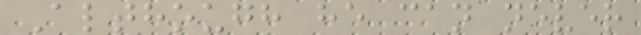Although he can never
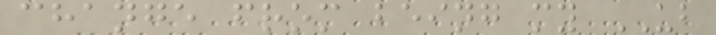change from being my UB
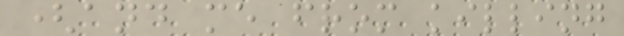(and me from killing
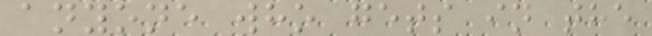anyone who gets in the
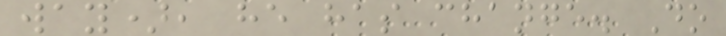way), he has change. Do
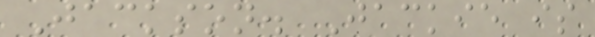Jackson. Jackie is
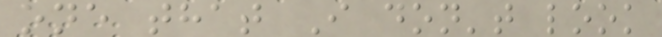one that I don't look
